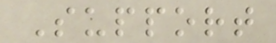Support
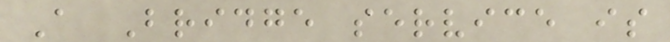A Bridge service is
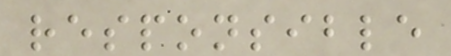responsible
